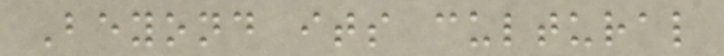Beyond its cultural
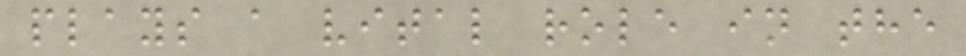plays a vital role in the
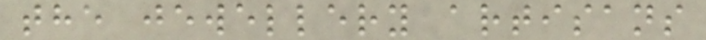the jewellery artisans
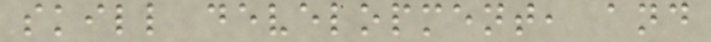skill development, and
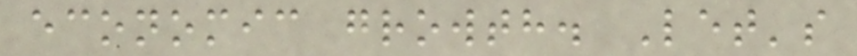economic growth. Let's
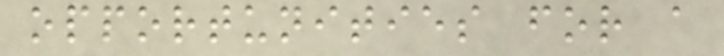opportunities for a
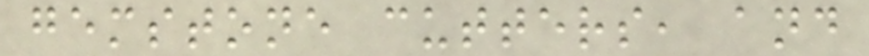gemstone cutters, and
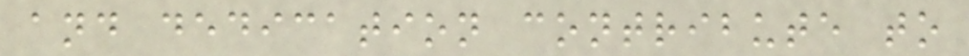and dedication contribute to
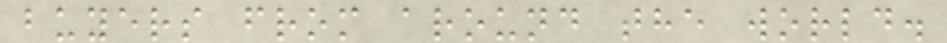buyers from around the world.
